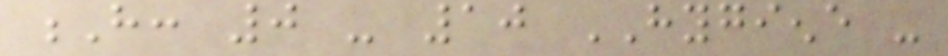H: 0 - 10 HYGIENE -
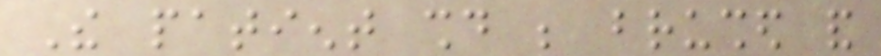The patient should be brushed and
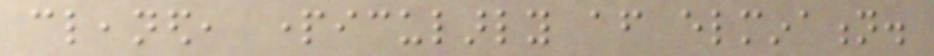cleaned, particularly after elmination.
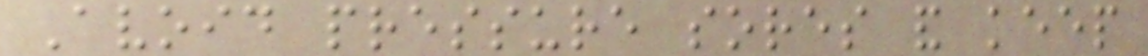Avoid pressure sores and keep
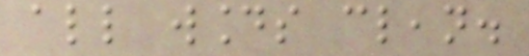all wounds clean.
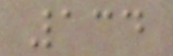134
